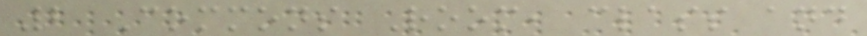2 Commons Room, class and
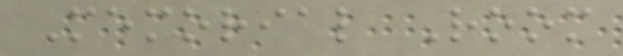Memorial Room
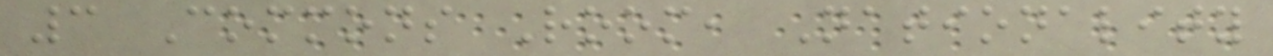3 Commons Room, Nationality
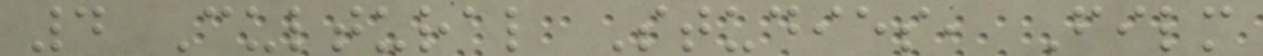4 Cultural Studies, Film
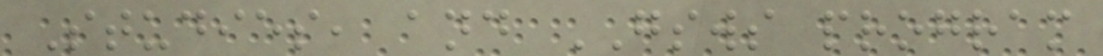Studies, and GSWS program
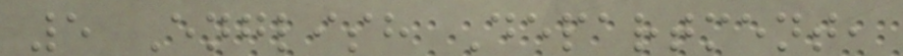5 English Department,
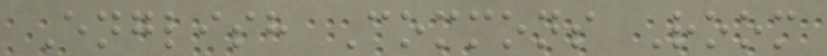English Commons Room
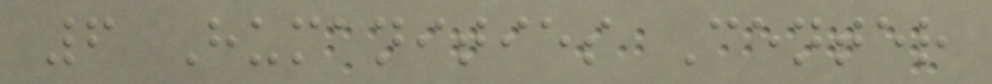6 Humanities Center
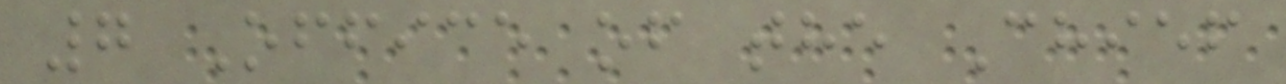7 Office of the Chief
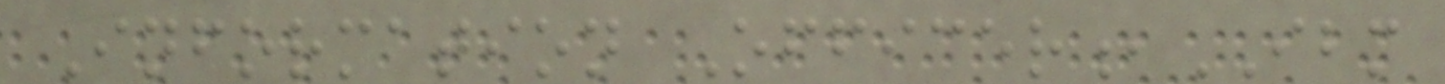Information Officer,IBM
